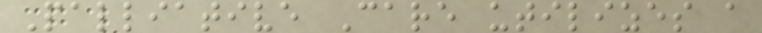Palliative Care utilizes a
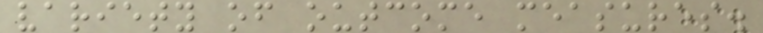variety of outcome measures.
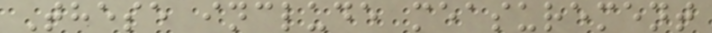These include measurement
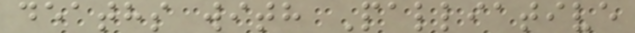deaths with Palliative
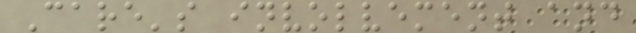Care's involvement and
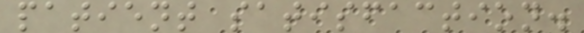patient satisfaction.
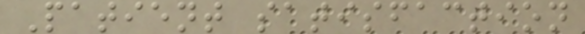Patient satisfaction
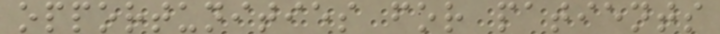opportunities for patients
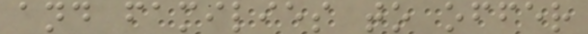and families to offer
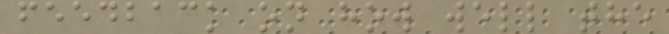feedback on how well the
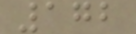172
